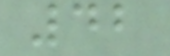42
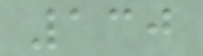130
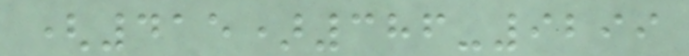(415)386-9299
